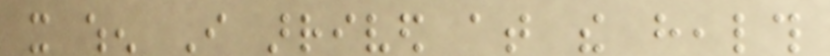it when I arrived at the health
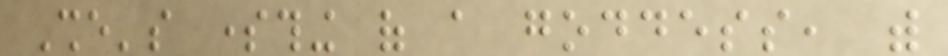She's something of a goddess, with
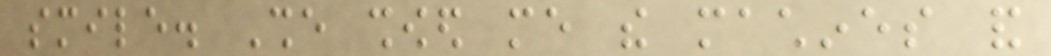smile. She showed me the machines and
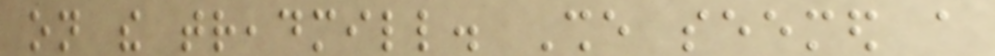on the treadmill. She seemed a
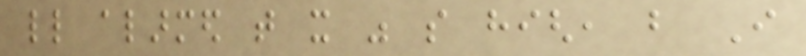little alarmed that it was so high, but I
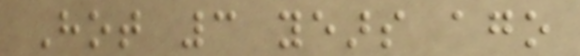Hot 3 years ago
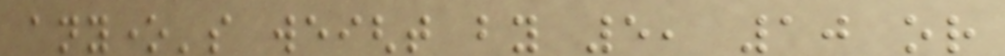anyone's weight by 5, 10 or
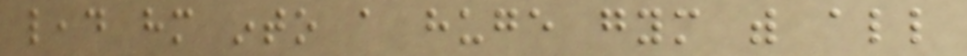lead him into a huge gym with all
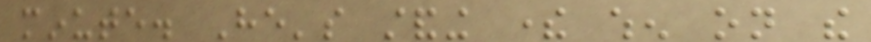minute. He's standing there when on the
